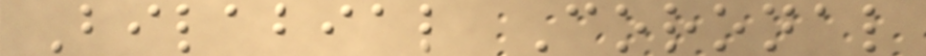Bilabial Coronal
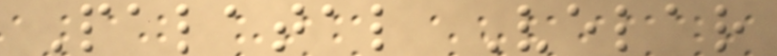Palatal Velar
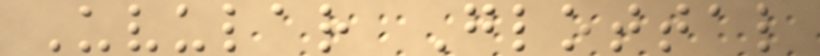Uvular Glottal
